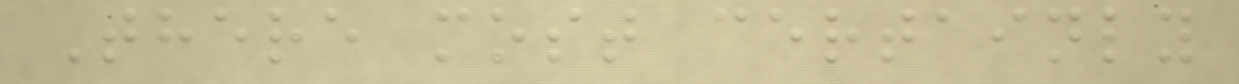There most certainly
